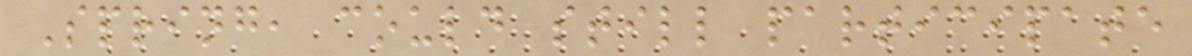Spring, could still participate
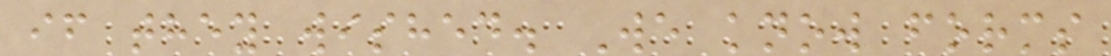if they wished. We know forms
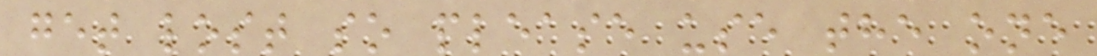get lost so please use the one
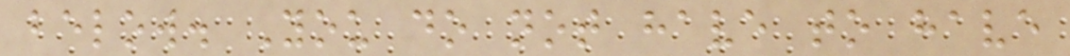below. You do not have to have
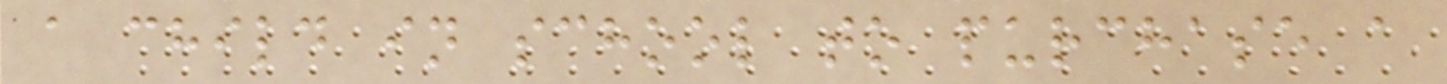a child in school to purchase a
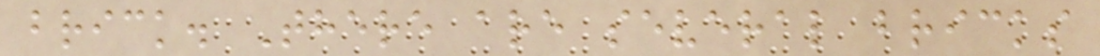brick. There are several bricks
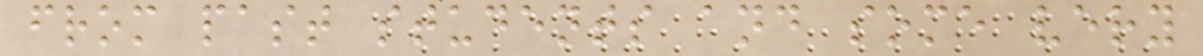from past students and some very
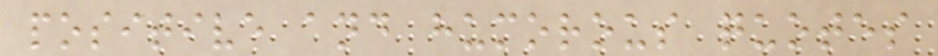positive and humorous quotes
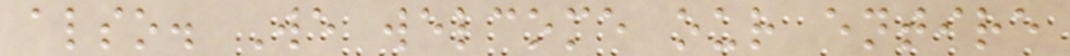also. We welcome our entire
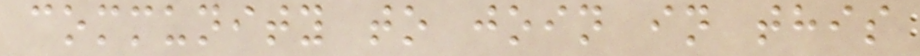community to join in this
